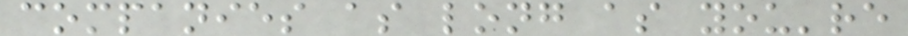companies as long as you're
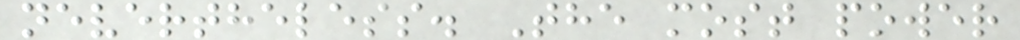nevertheless. The most power
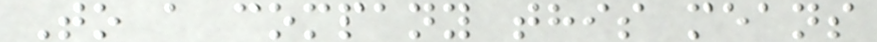To a company this means
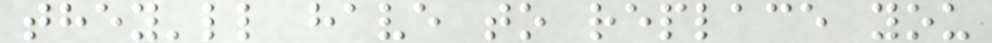they'll have to replace you
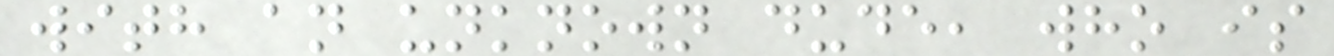with an unknown dude, who is
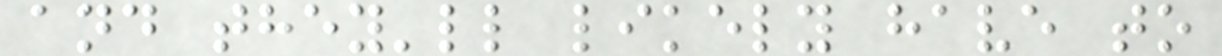and they'll likely have to
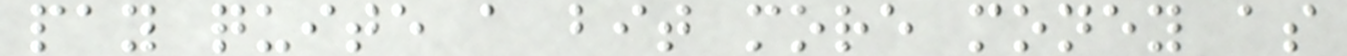pay quite a bit more money as
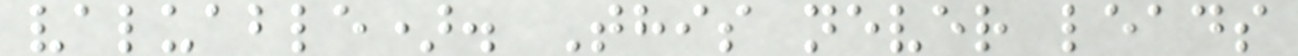valuable). This never leads
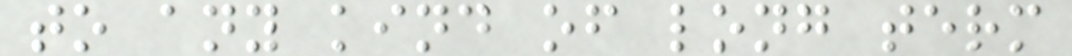to any kind of long term
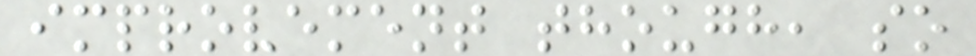improvement though, so
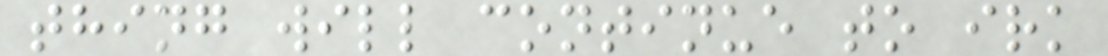thing will continue to irk
